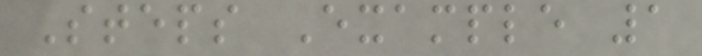Steps Example 1
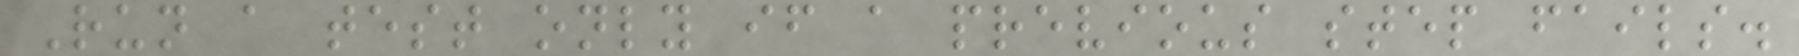Run a test only if a previous step fails.
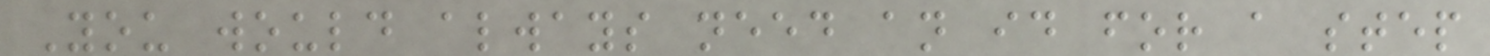You would always need an id for a step
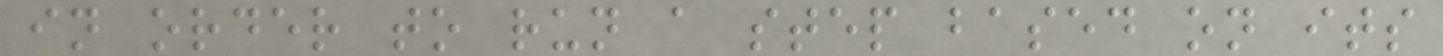in order to run a step based on its
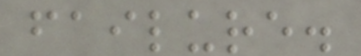failure.
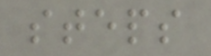steps
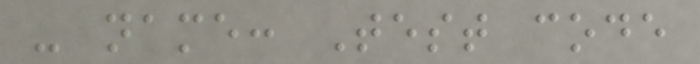- name: Test code
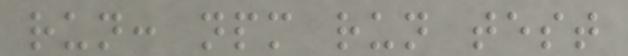run: npm run test
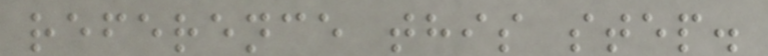reference this step.
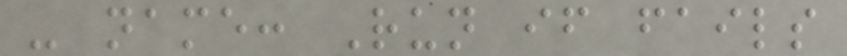- name: Run if fails
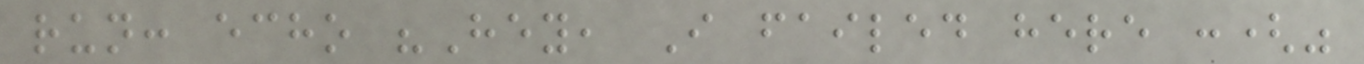run: echo "Hey, I failed here :("
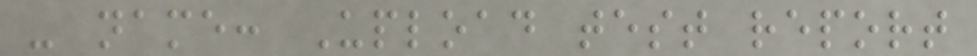- name: Upload test report
